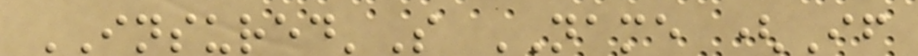INSURED'S NAME (If
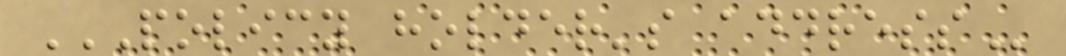POLICY HOLDER'S ADDRESS
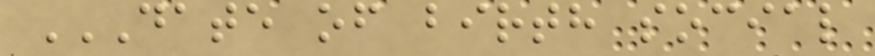DATE OF BIRTH SOCIAL
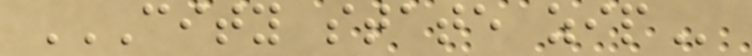CITY STATE ZIP
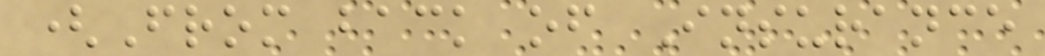(From back of Insurance
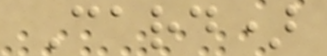Card)
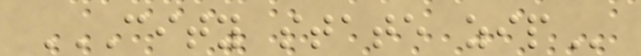CITY STATE ZIP
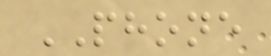PHONE
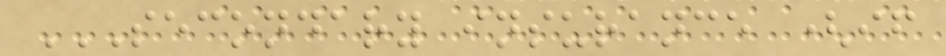SECONDARY INSURANCE (IF
